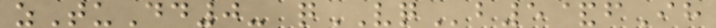zTuDd0- qVQb5&fIh
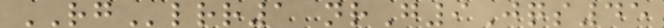RGlrr1 nrG9Jqs45
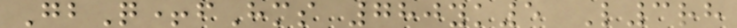GbQ+fHms 780yk5 L3rh
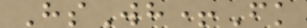HsWh+Fk
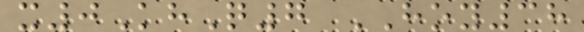x0KhQ7 HOY38
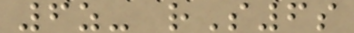6z- rS6s
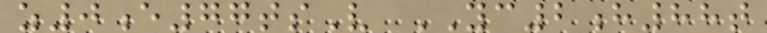z0e77tsV YC2h88t
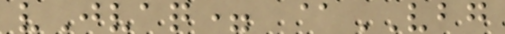vJvaq= @VBG
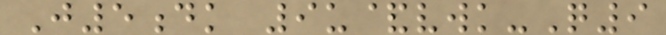J5dk 9u&vwk-Q9
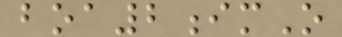boa2imO
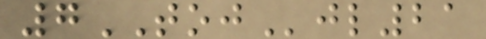7TOJjl21
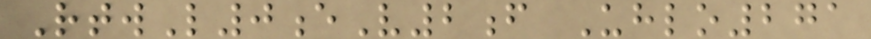RtwL0eV2f Uhlo271
